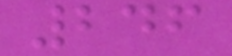246
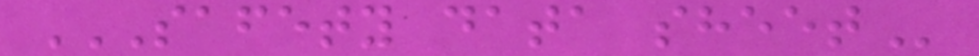SAFETY DATA SHEET
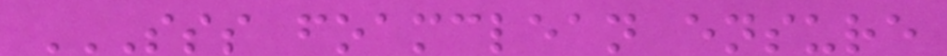SSS FOAMCLEAN ENSURE
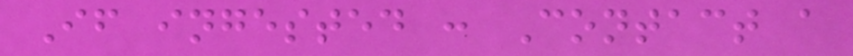If ingested : Contact a
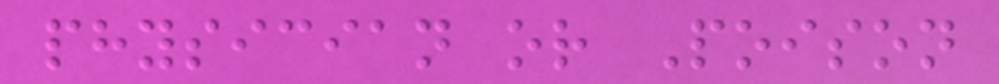physician or Poison
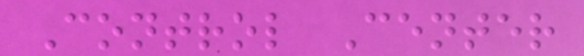Control Center
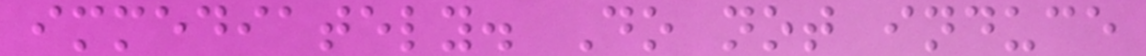immediately. Do not induce
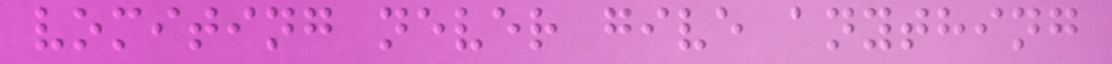vomiting never give anything
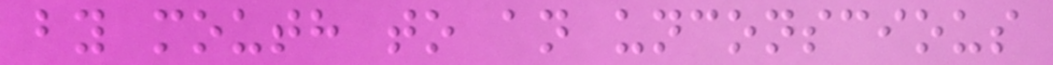by mouth to an unconscious
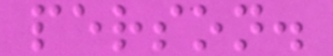person.
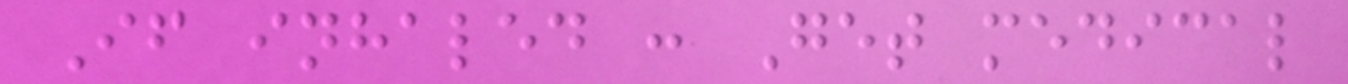If inhaled : Get medical
